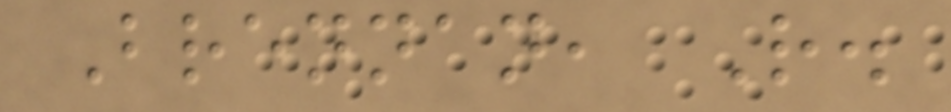Brennan, R.
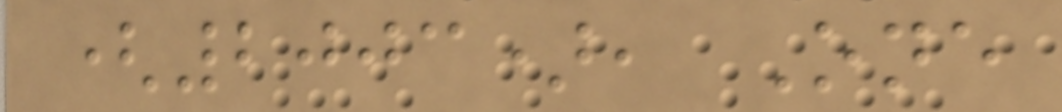(2003), One
